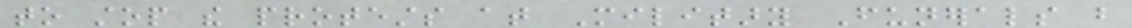to stop the protests at Military Funerals but
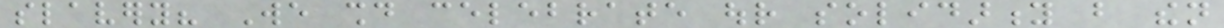slavery? We should celebrate our solidarity but then
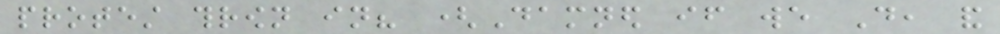protest thrown in? (Damned if we Do, and
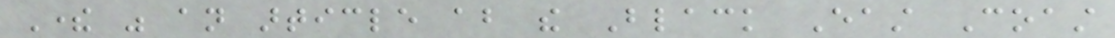There was an article about the Black East Coast
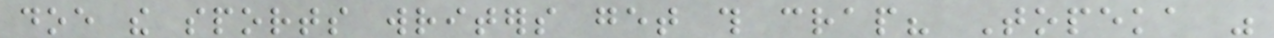doe the sports writers get this crap? Topeka was
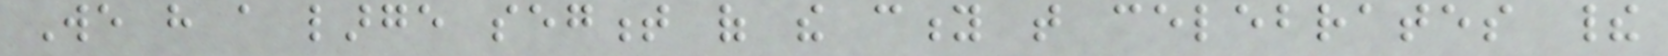We have a large segment of the city that celebrates their
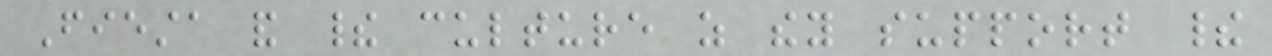Fiesta and their culture as they support their
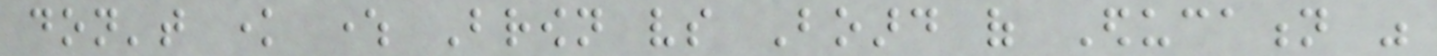don't know where Brown vs Board of Education was
